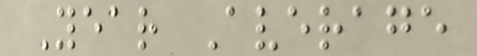Year Average
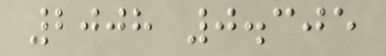2008 0.305
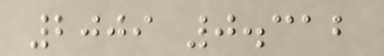2009 0.312
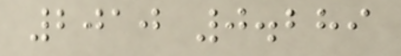2010 0.289
